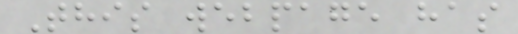This webpage has
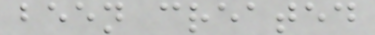been created
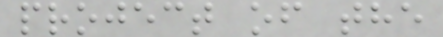project of the
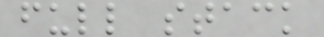full stack
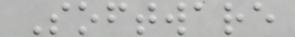Software
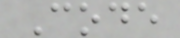Code
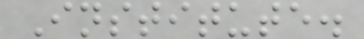Institute.
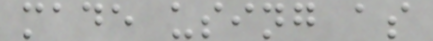made using as
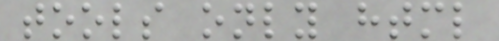tools only html
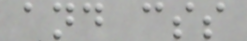and css
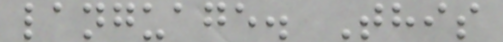language. This
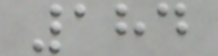184
